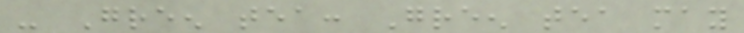- Green tea: Green tea may
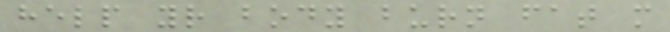help your body burn fat more
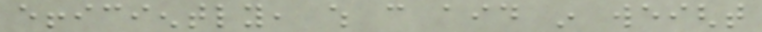efficiently, which can aid in weight
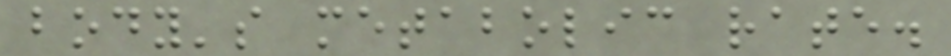body's metabolic rate.
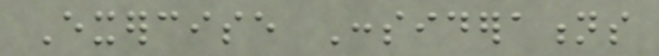Exercise Considerations
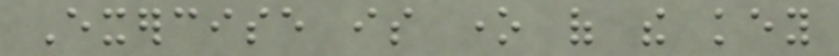Exercise is one of the key
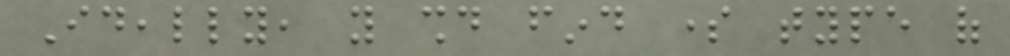Ideally, you should find some type of
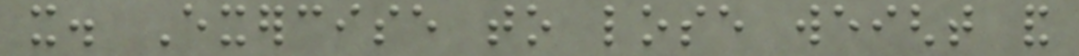it. Exercise to lose weight and
